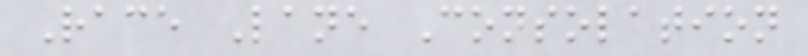Race Lane Consolation
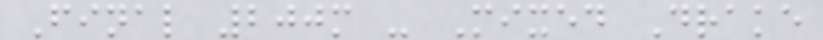Final 200m - Mixed Drake
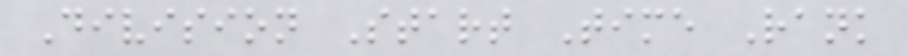Division Start Time Rank
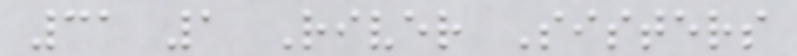31 1 River Sisters
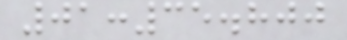01:35.800
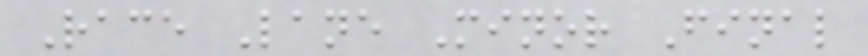Race Lane Minor Final
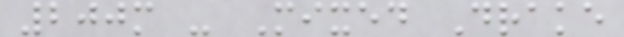200m - Mixed Drake
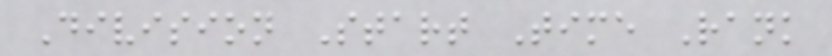Division Start Time Rank
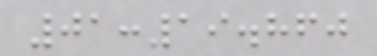01:19.860
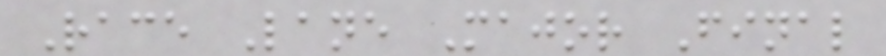Race Lane Major Final
